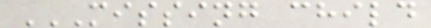MISSING CHILD
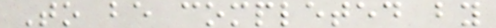To be completed by
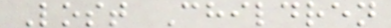Lost Children
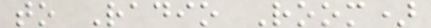to Radio Room)
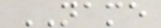NAME
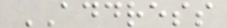ADDRESS
